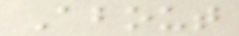About
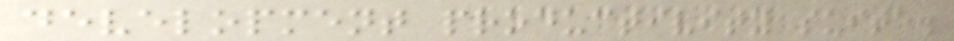development productivity suite.
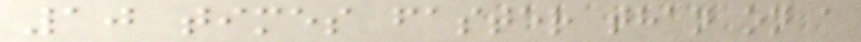10 times faster than on a
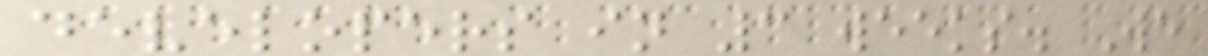developers in 3 weeks. We
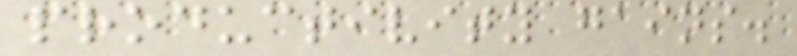productivity gains.
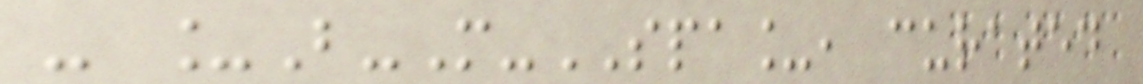- _B-M-SPA_, curated
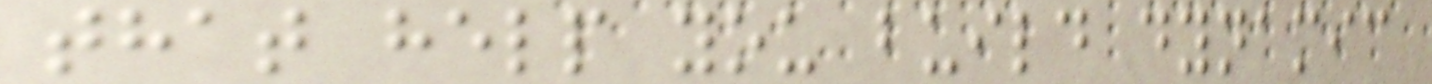that help you build dynamic
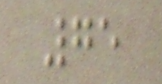75
